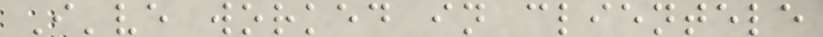I've worked in clientele
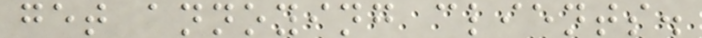get annoying clients.
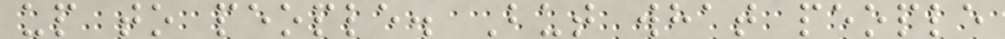up to people. But what people
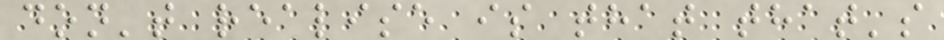don't realise is that that's
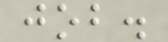job.
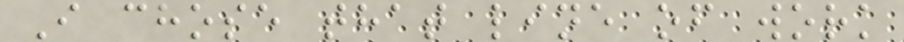I chose that line of work
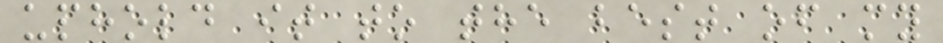uphold it to the best of my
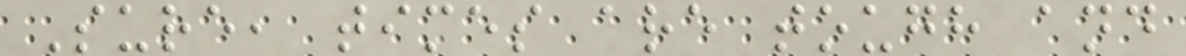Sure, times are tough and
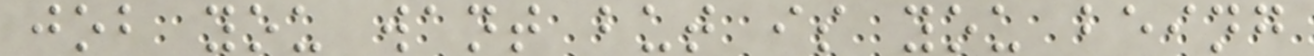job you want but is you being
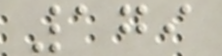179
